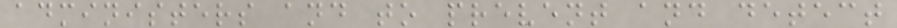administers and to prevent and detect
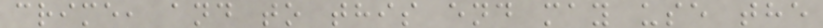crime, and to this end may use the
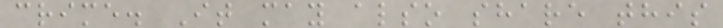crime. It may also share this
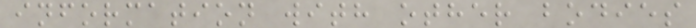information with other bodies
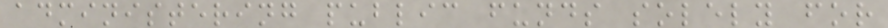administering public funds solely for
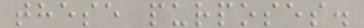these purposes.
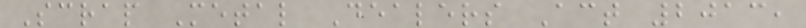Scrap Metal Dealers Act 2013,
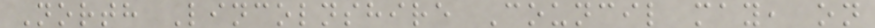North Lincolnshire Council may, on
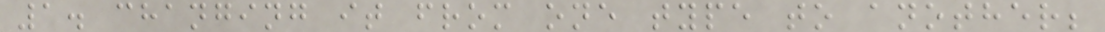1. changing it from one type to another;
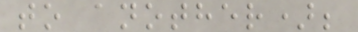to another);
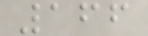166
